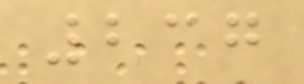237
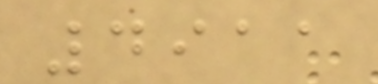4911
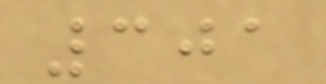301
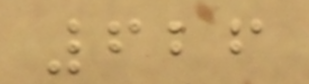626
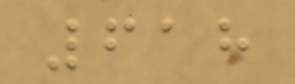618
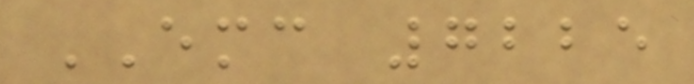EMC 7225
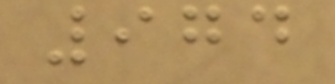974
